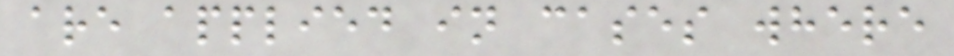are applied in cases where
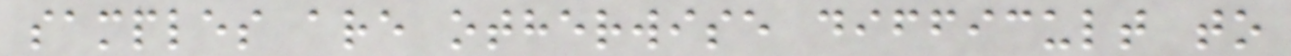samples are otherwise difficult to
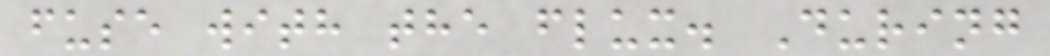fuse with the flux. During
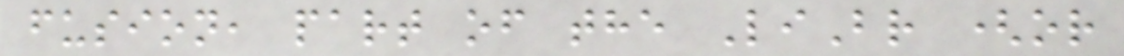fusion, part of the LiBr (or
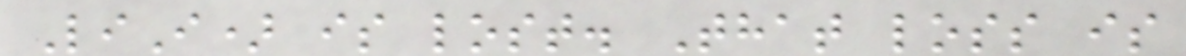LiI) is lost. That loss is
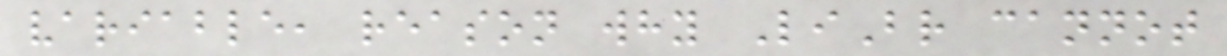variable, reason why LiBr cannot
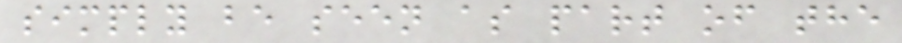simply be seen as part of the
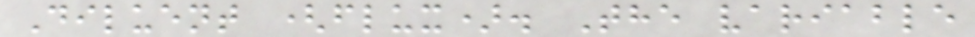Diluent (flux). The variable
